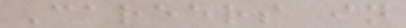Careers in
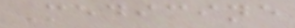Medicine
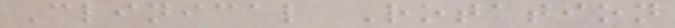Clinical Rotation
